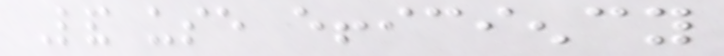Land use efficiency
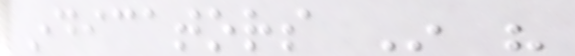indicators In his
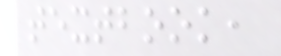textbook,
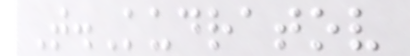T.Kudratov
